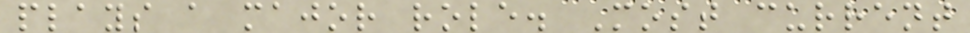plays a major role. Most current
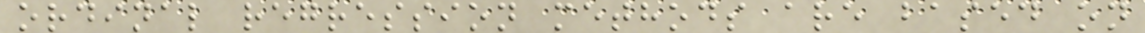ordinal regression methods are based on
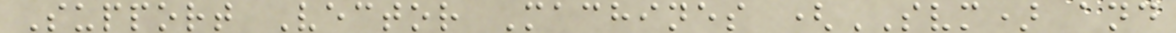Support Vector Machines (SVM) and
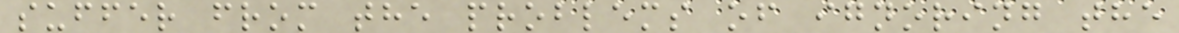suffer from the problems of ignoring the
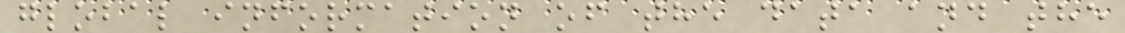global information of the data and the
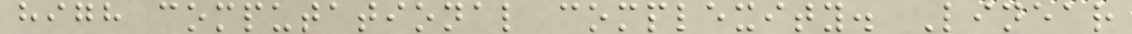high computational complexity. Linear
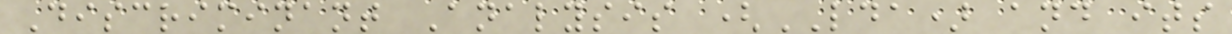Discriminant Analysis (LDA) and its
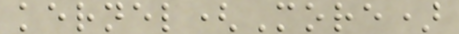kernel(More)
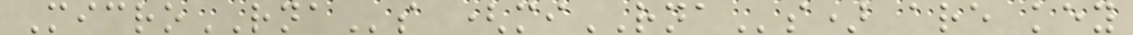MicroRNAs (miRNAs) are key
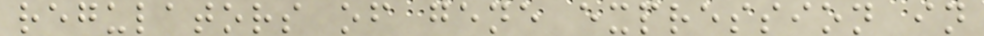regulators of gene expression in
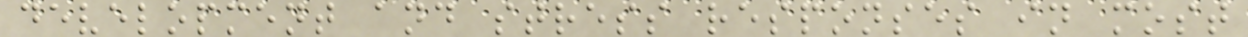development and stress responses in most
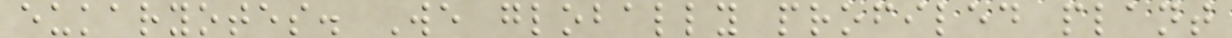eukaryotes. We globally profiled plant
